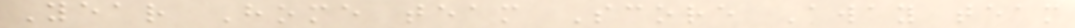Year Home team Score Away team
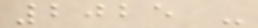2025 -
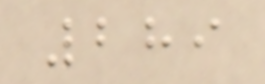289
